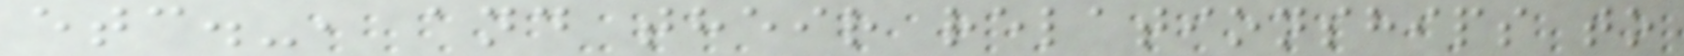etc.-, and their relationships to
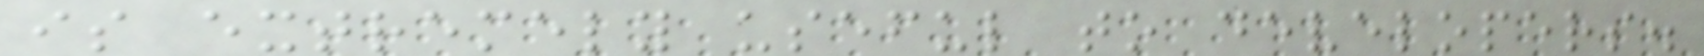is extremely useful to developers.
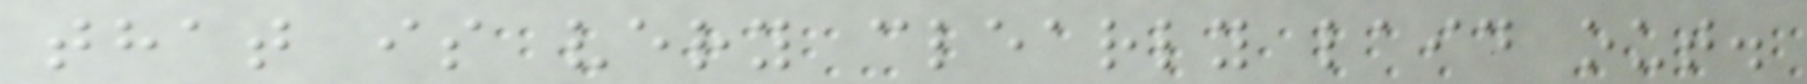that is very clearly laid out.
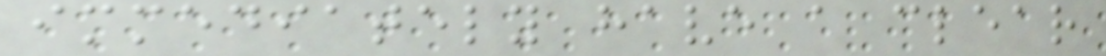immediately have a clear
